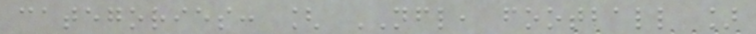categories: [ NFL, football ]
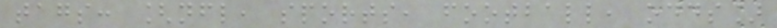tags: [nfl, sports, football, odds]
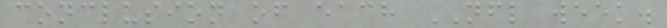conclusion of each NFL week.
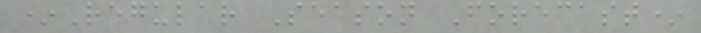*Regular Season Forecast*
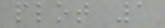plot 1
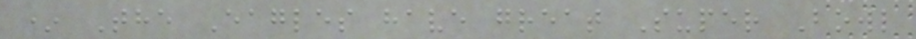* The Eagles have great Super Bowl
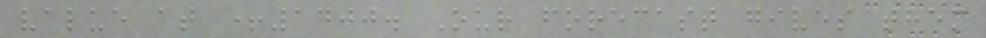value at +1400. Our forecast gives them
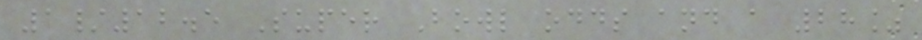1/12.5 Super Bowl odds and a 28%
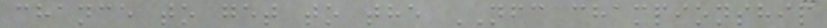chance to get to the NFC championship
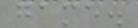game.
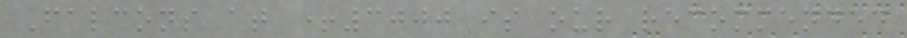Falcons at +3000 is our recommended
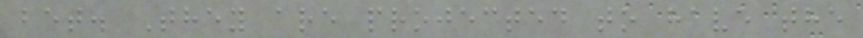bet. They are projected to have the
